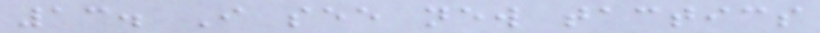13. I see new tactics
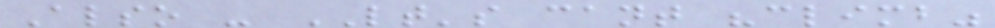Also - LT's cant "climb"
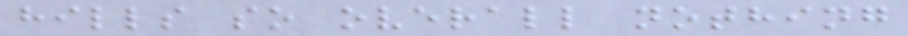hills so overall nothing
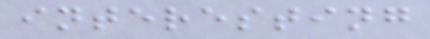interesting
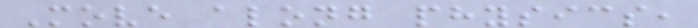Move along physics,
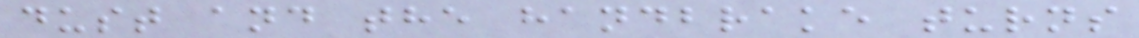dust and the handbrake turns
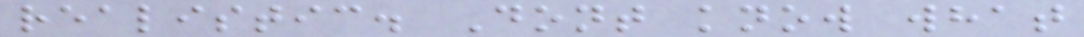realistic. Dont know what
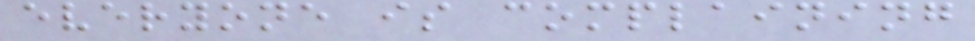everyone is complaining
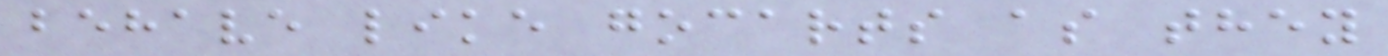behave like gocarts as they
